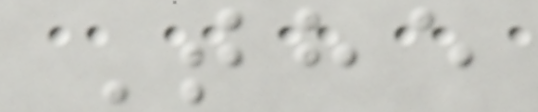The
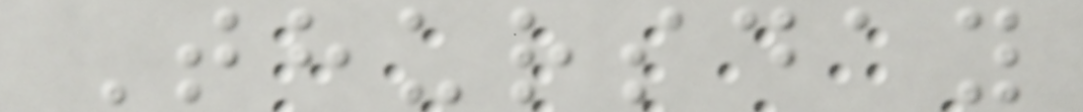Thursday
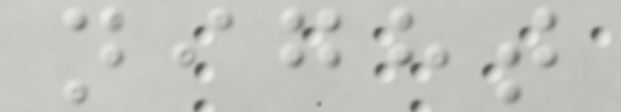night
